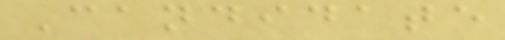Candidate
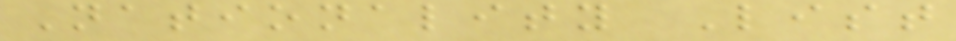Nationality List
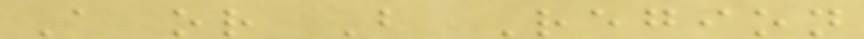A or B Region
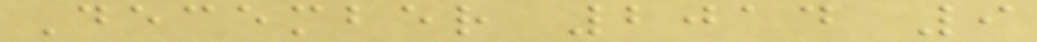December 2014 9
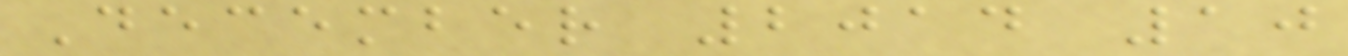December 2014 10
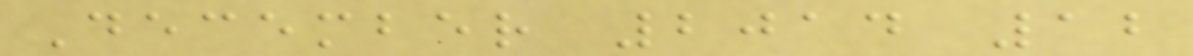December 2014 12
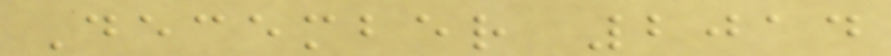December 2014
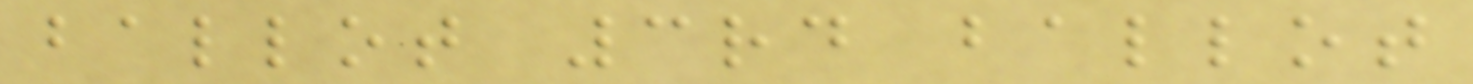ballot 3rd ballot
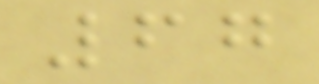67
